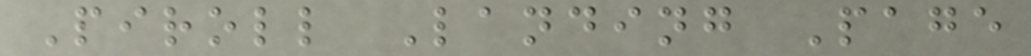Piroll Landing Page
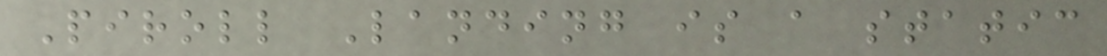Piroll Landing is a static
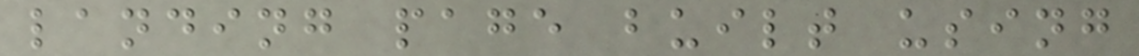landing page built using
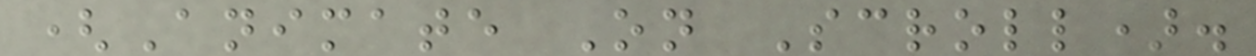(Animate On Scroll).
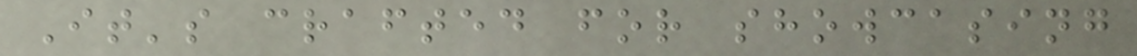It's crafted for showcasing
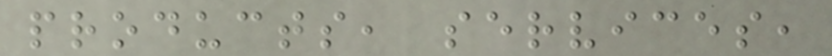products, services,
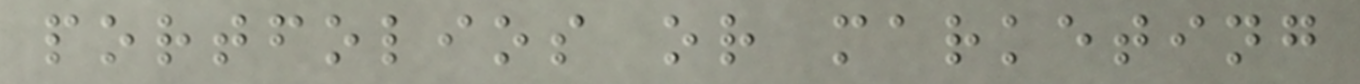portfolios or marketing
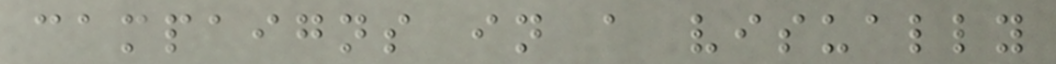campaigns in a visually
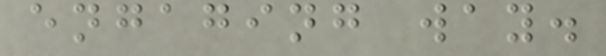engaging way.
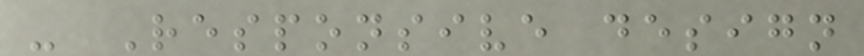- Responsive design
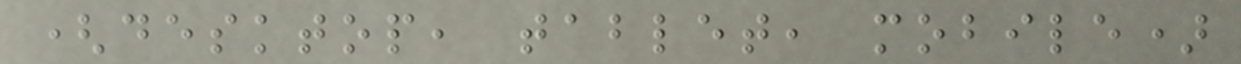(desktop, tablet, mobile)
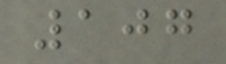107
